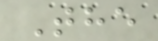The
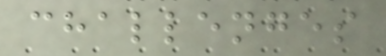challenges
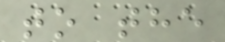to the
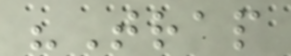"Trap
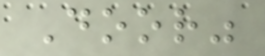Door"
